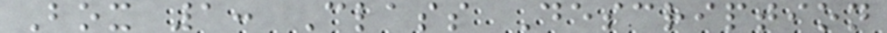Box 1: Class Description
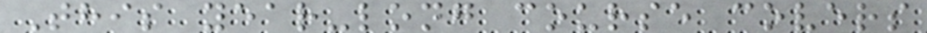This year-long course covers
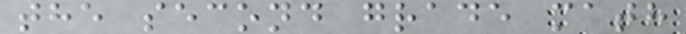the second grade math
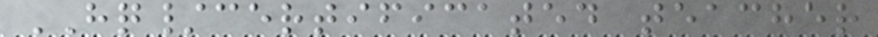HQ/certificated teacher
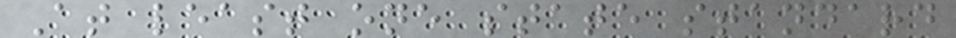At least one state standard
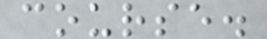course.
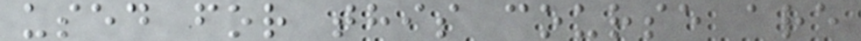used for this course are
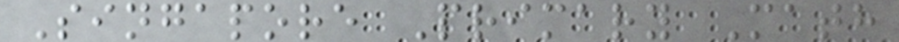Singapore Primary Math
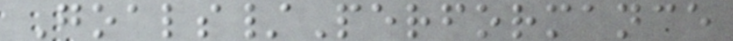Goals/Performance
